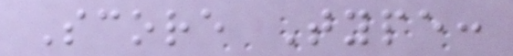Score Type:
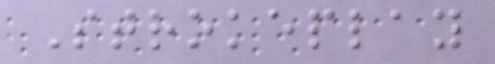Strokeplay
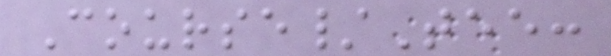Course/Tee:
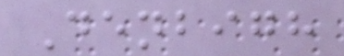Denbigh
